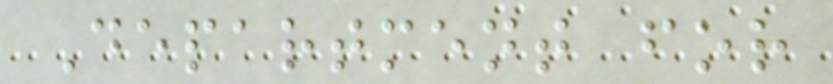Department for
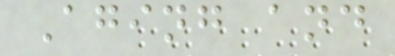Aging and
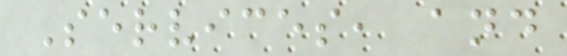Services, and
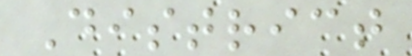District
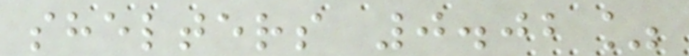shelters 0.02%
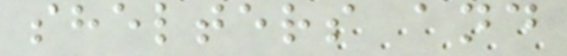shelters and
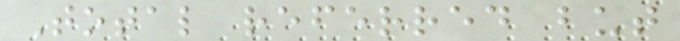Total referred but
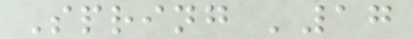Spring '17
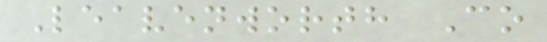Leavenworth Co
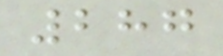287
